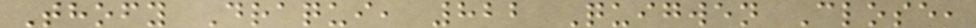Thofy Draqui, 822 Quigwen Close,
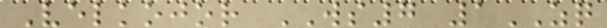Velkojor WS7 1ZQ
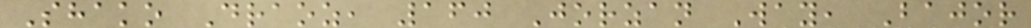Shako Draoz, 160 Jorzan Way, Bajor
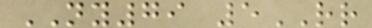NY79 5RR
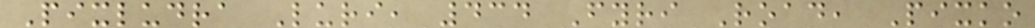Pixludra Luri, 434 Fyri Road, Pixko
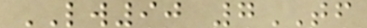LW90 7TF
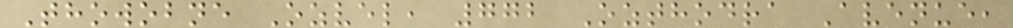Thowobne Ozvel, 772 Ozthodra Avenue,
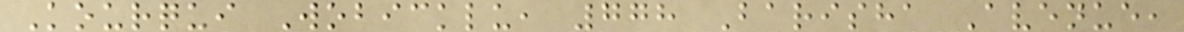Kourqui Wobicklu, 778 Barisha Avenue,
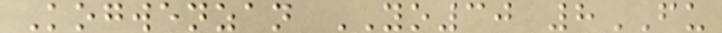Kogwenzan YO30 8FU
